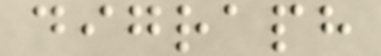digraph
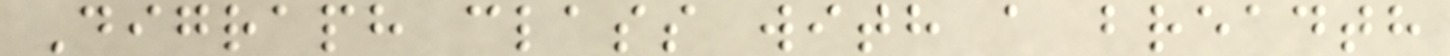Digraph class with a breadth
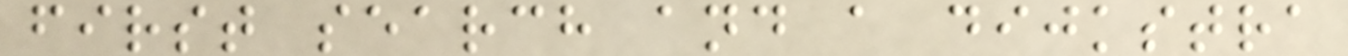first search and a dijkstra
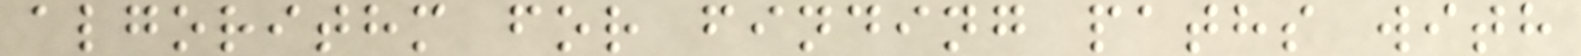algorithm for finding paths with
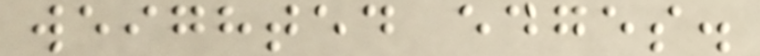weighted edges.
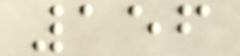156
